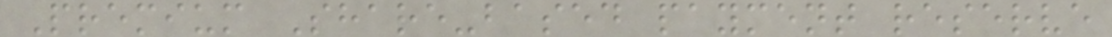Premium Share-based payment reserve
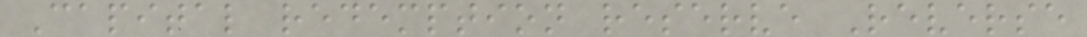Capital redemption reserve Reverse
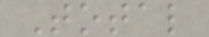Total
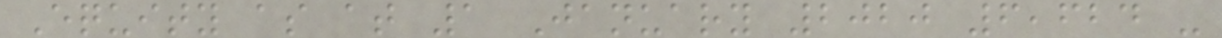Equity as at 1 January 2020 6,624 -
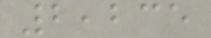2,235
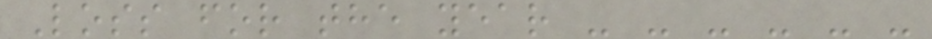Loss for the year - - - - - -
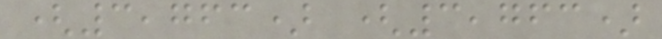(3,763) (3,763)
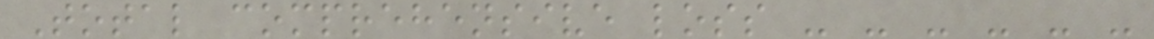Total comprehensive loss - - - - - -
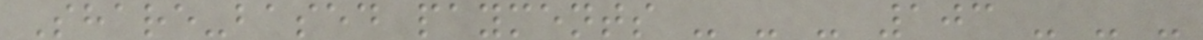Share-based payments - - - 103 - - -
